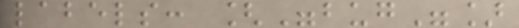labels: ["bug"]
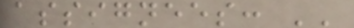assignees: ''
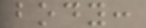body:
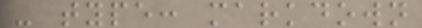- type: markdown
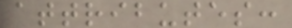attributes:
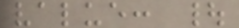value: |
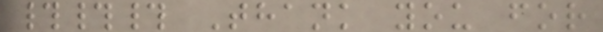### Thank you for
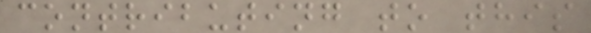contributing to this
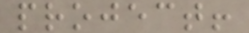project!
